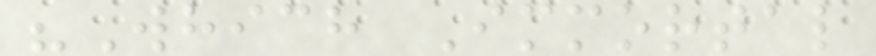"Which Immortal
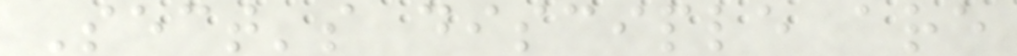Sect's disciple are
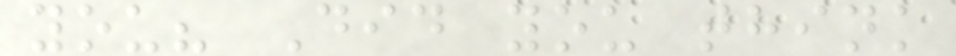you? Did you think
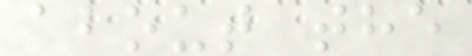about the
